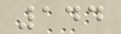144
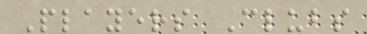Players Clubs
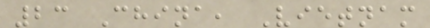23 China, Vietnam
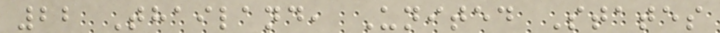22 Thailand, United States
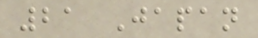21 Japan
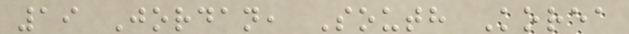19 Jordan, South Korea
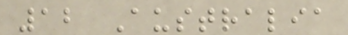12 Australia
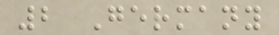2 Germany
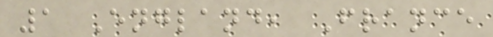1 England, France
